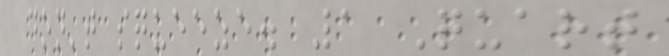don't squeeze. 1 Quart
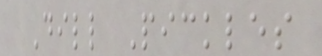Dill Pickles
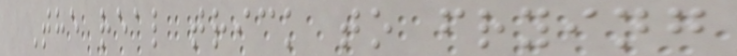The real trick to frying
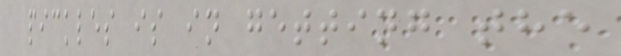pickles is in getting the
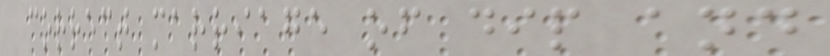correct marriage of dip and
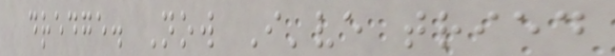dredge. Now I've tried
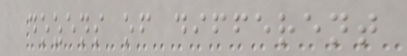dozens of different
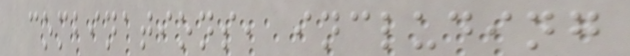combinations, including
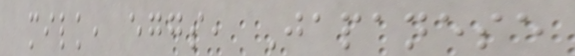milk, eggs, Japanese
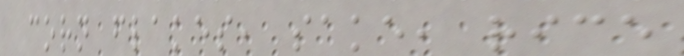corn flakes, sake, rice
